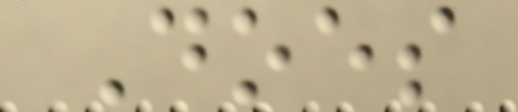Does
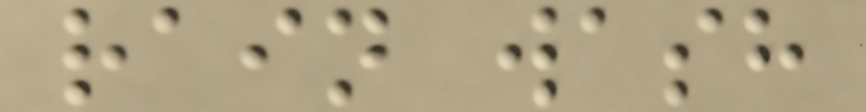rain wash
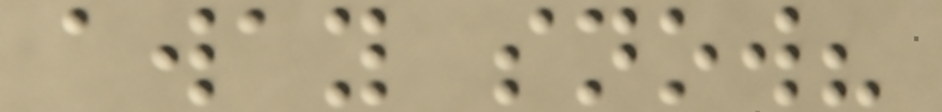away snow?
